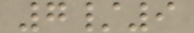7/9
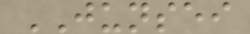JUNSEI
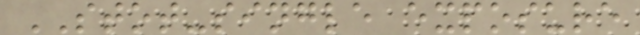STOT-single exposure
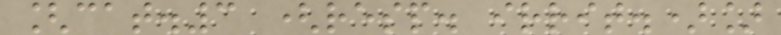[cat.3 (resp. irrit.)]
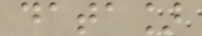data]
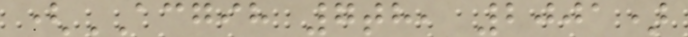(ACGIH 7th, 2001)
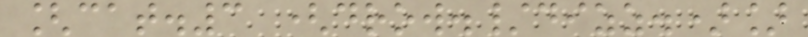[cat.3 (drow./dizz.)]
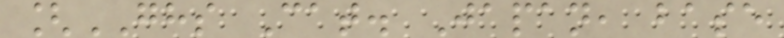[GHS Cat. Japan, base
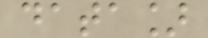data]
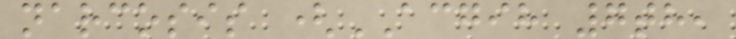narcosis (ACGIH 7th,
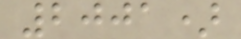2001)
